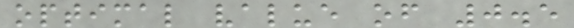optimal value of 0.5
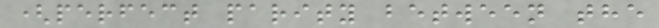(perfect parity between the
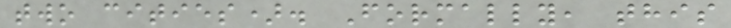two cities). Formally, this
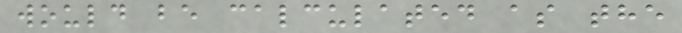would be calculated as the
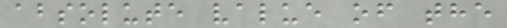absolute value of the
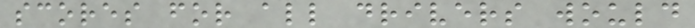scores for all drivers would
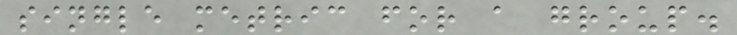single metric for a group.
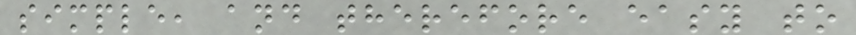simple, and therefore easy to
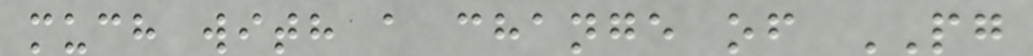much with a change of PG
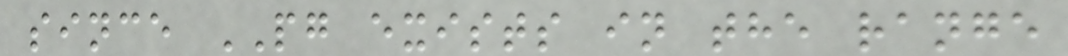since PG exists in the range
